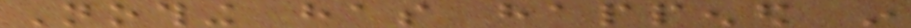Nothing has happened in
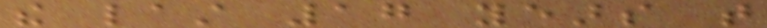the last 17 years that
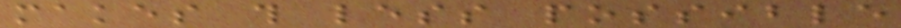makes this less possible
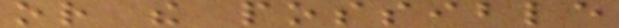or the possible
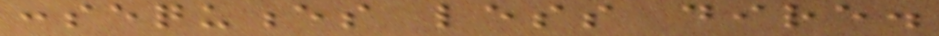consequences less dire.
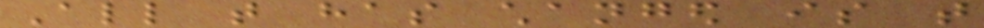All that has changed is that
